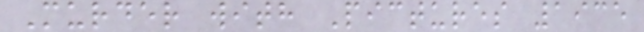Murder with Pictures 1935
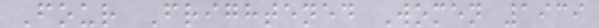Four Frightened Women 1939
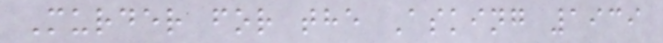Murder for the Asking 1939
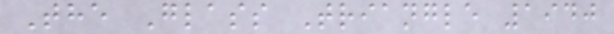The Glass Triangle 1940
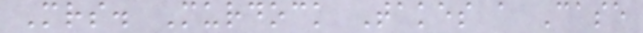Mrs. Murdock Takes a Case
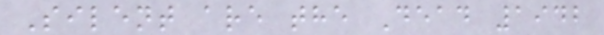Silent are the Dead 1942
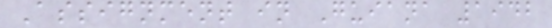Assignment in Guiana 1942
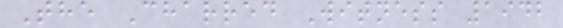The Charred Witness 1942
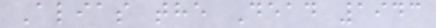Alias the Dead 1943
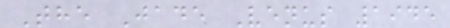The Jade Venus 1945
